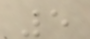5
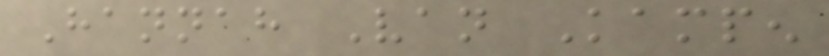Hannah Van Kampen
